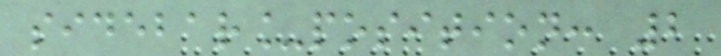sidebar_position: 2
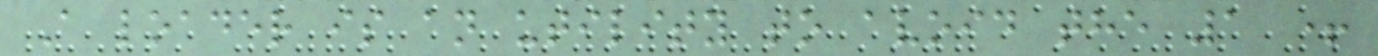A loader is an utility to avoid the 1 +
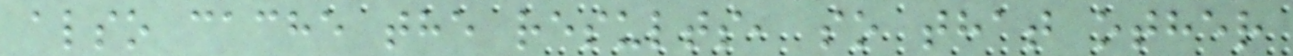also cache the results, so that other
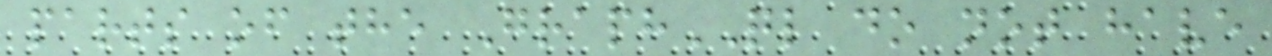parts of the GraphQL do not have
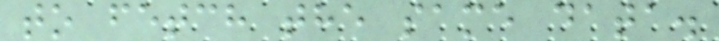to fetch the same data.
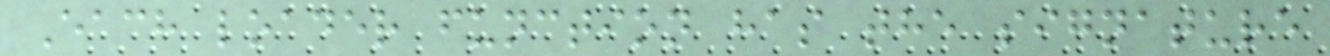Each loader function has the signature
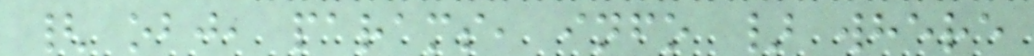{ obj, params, info } where
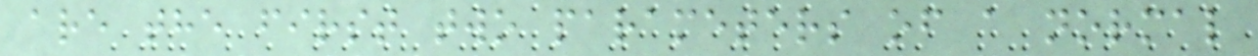are the first two parameters of a normal
